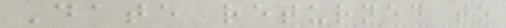Date returned to
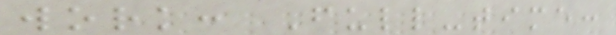work: Full-time:
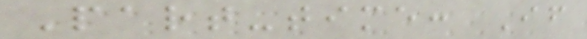Part-time: If
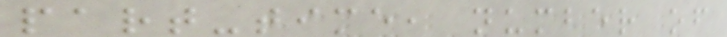part-time, number of
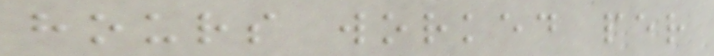hours worked per
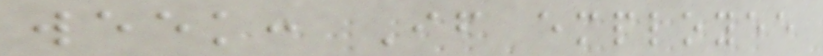week: If employee
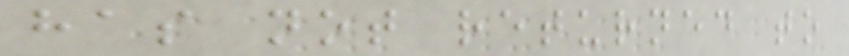has not returned to
